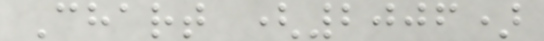Chart (2006)
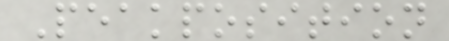Peakposition
